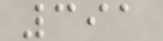391
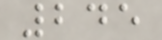245
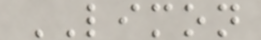LIMON
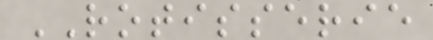ROTISSERIE
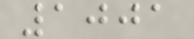1001
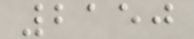2150
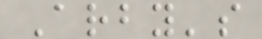Arby's
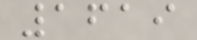1619
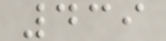439
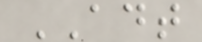ADT
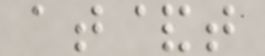at&t
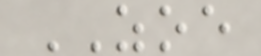ZOE
